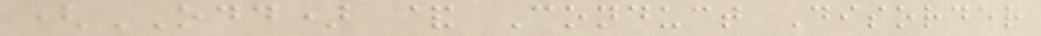(ODD) & Conduct Disorder
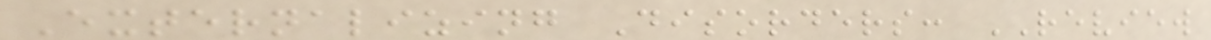Externalizing Disorders: REVIEW
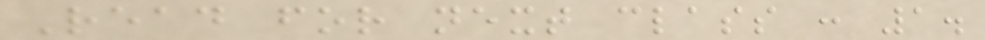Read for next class : 1.
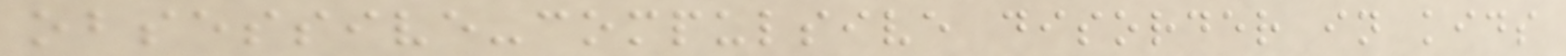obsessive-compulsive disorder in kids
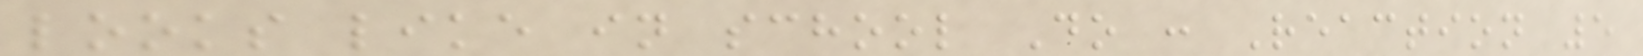looks like in school Do : Reaction 5
